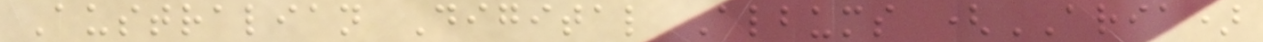Australian Digital Albums (ARIA)
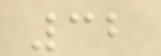32
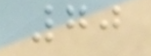70
